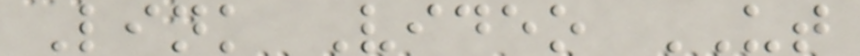Link Video UT
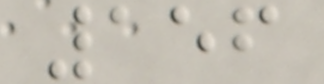156
